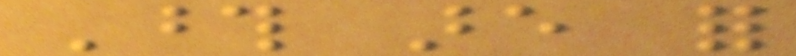Those are for
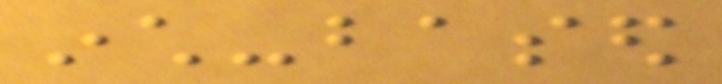inch-based
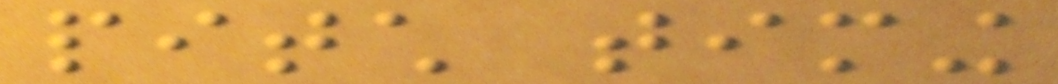pitch timing
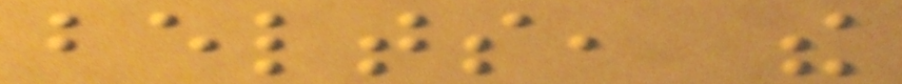belts, the
